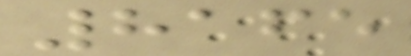8165
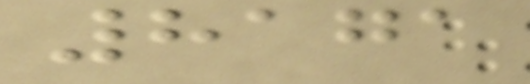8171
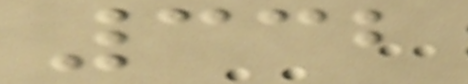332
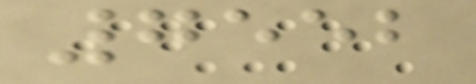7552
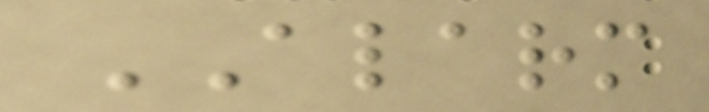ALARM
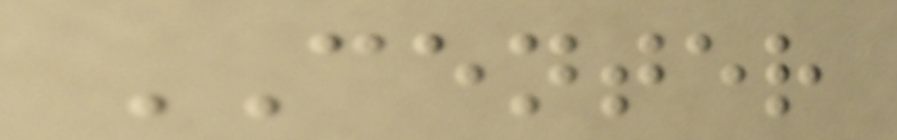CENTER
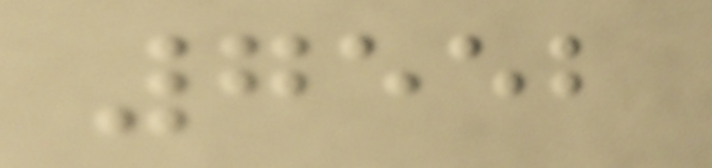7552
